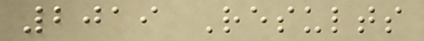2019 Results
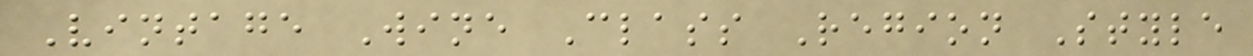Vintage Wine Class Region Style
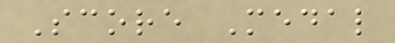Score Medal
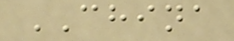CHINA
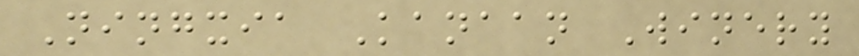Ningxia Kanaan Winery
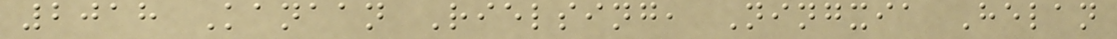2018 Kanaan Rielsing, Ningxia Helan
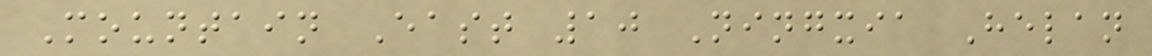Mountain East 10 Ningxia Helan
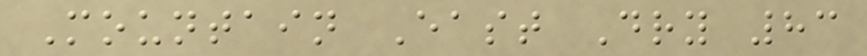Mountain East Dry 83
